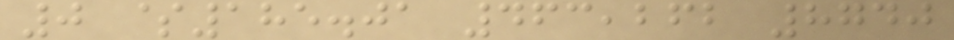0 $185.01 463,262 8740
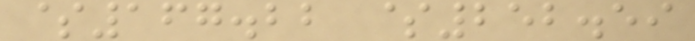$167.22 $252.59
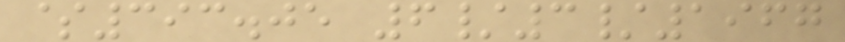$393.05 6/3/1967
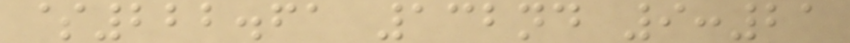$222.61 132nd 9:21
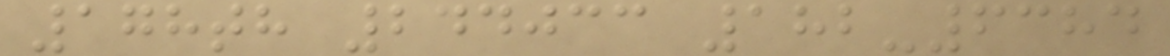178th 244033 182-6384
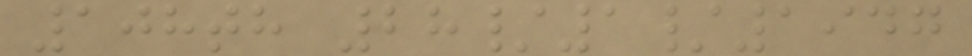108th 28/1/1947
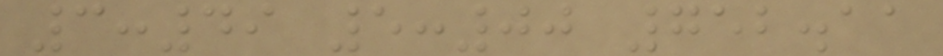3:49 5:00 752.11
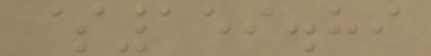$159.89
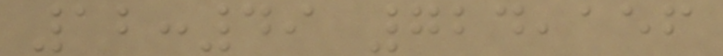12:49 724,156
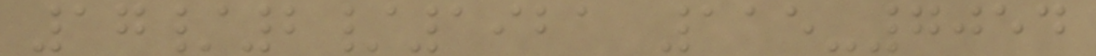17/2/1921 115-7054
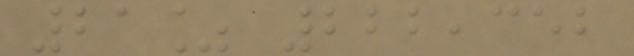21% 222,352
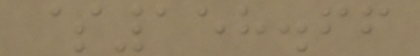$158.66
